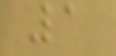1
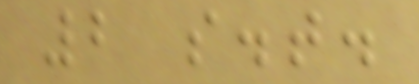2 s.t.
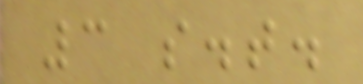3 s.t.
